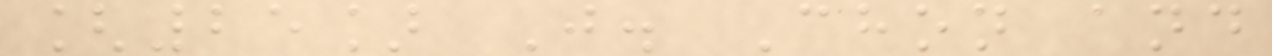[25] J. Chon and
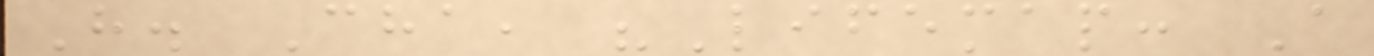H. Cha, "Lifemap: A
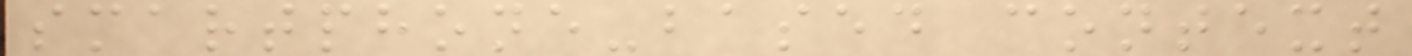smartphone-based context
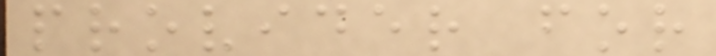provider for
